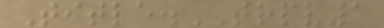Title.TRPV1
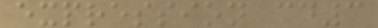expression cd3
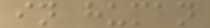in human
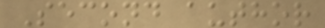Second author
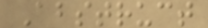Abstruct
